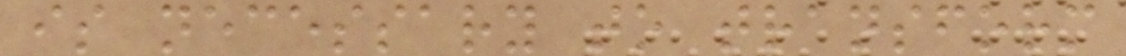is necessary to transform
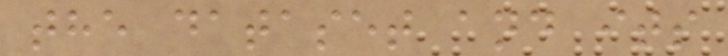the dataset and its
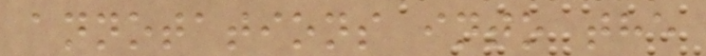annotations into the
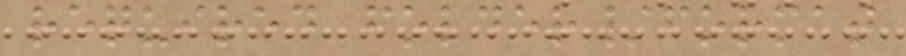required folder/format
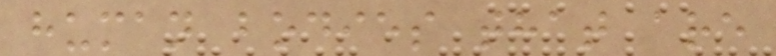human bodies that are
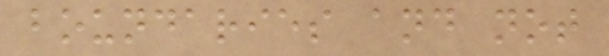boundaries and not
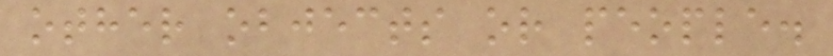other objects or people.
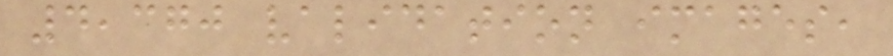4,370 validation images,
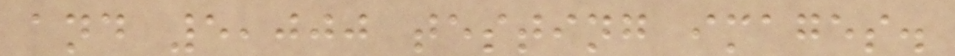and 5,000 testing images.
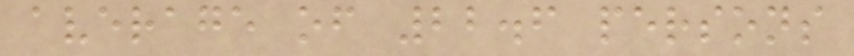average of 22.6 persons
